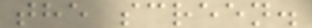the screen.
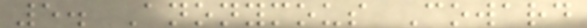5. Anonymous Coward
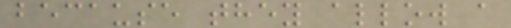because they allow a
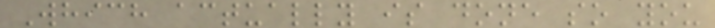Which actually is done so you
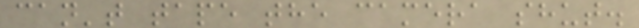can't tape the camera shut.
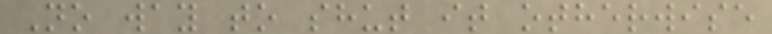No way to shut it otherwise
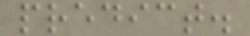predict.
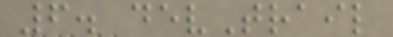6. devTrail
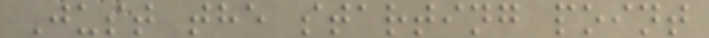Just the starting point
